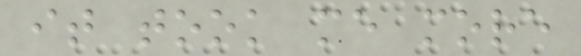it took me more
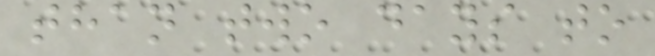than two days to
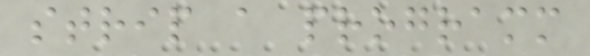strip a programm
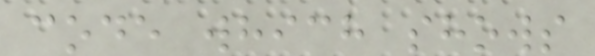code which shows
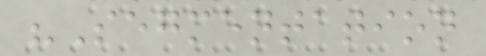"Segmentation
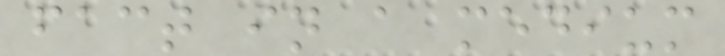fact in a medium
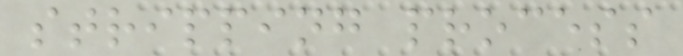stripping process
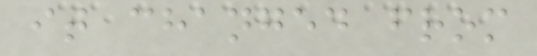it changed from
